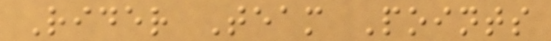Rider Team Points
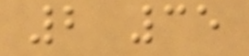2 35
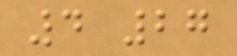4 27
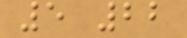5 22
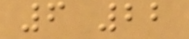6 22
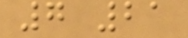7 21
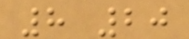8 20
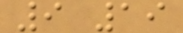9 19
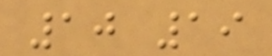10 19
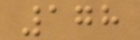178
